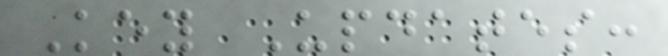Key Updates:
